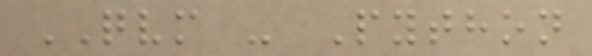QVM - Python
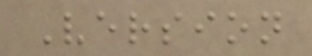Version
